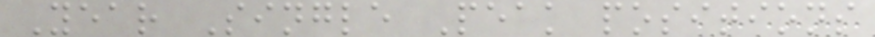Year Single Peak positions
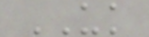UK
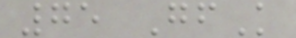75 GfK
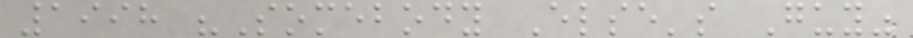1998 "Somebody Else's Guy"
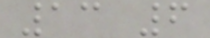13 6
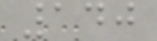140
